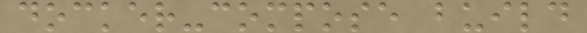docker-compose build
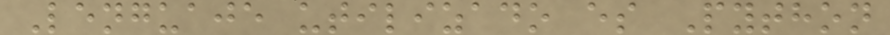Lenguaje utilizado es Python
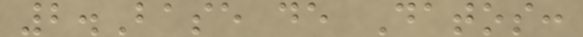2.Base de Datos:
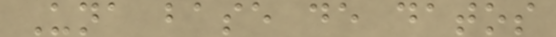Una base de datos
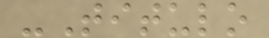-Titulo
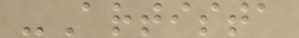-Artista
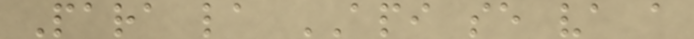Para la API se va a
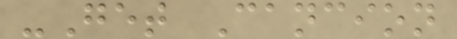-Get Cancion
